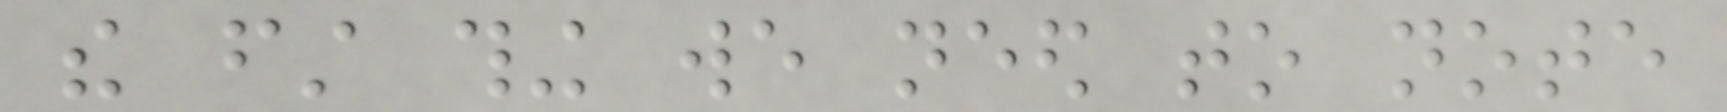the first thing we need to note
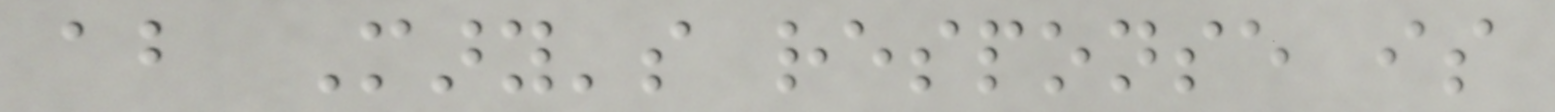about Mary's response is
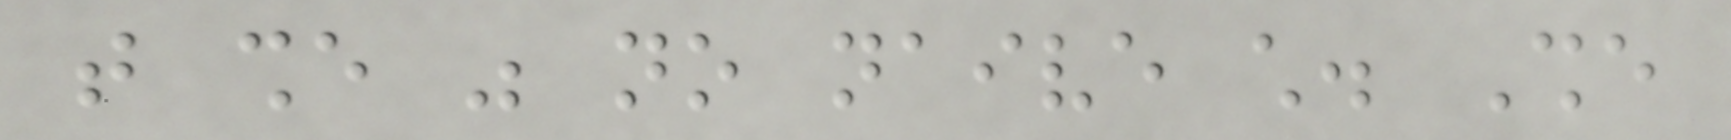that she was no naive child. She
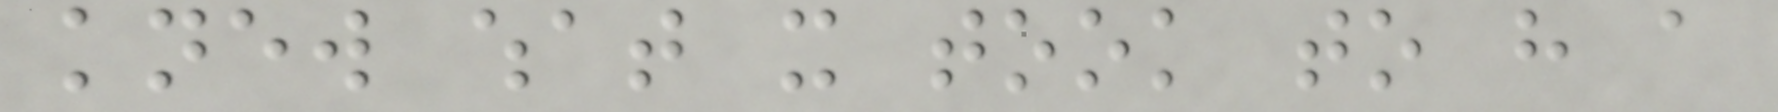knew what it took to have a
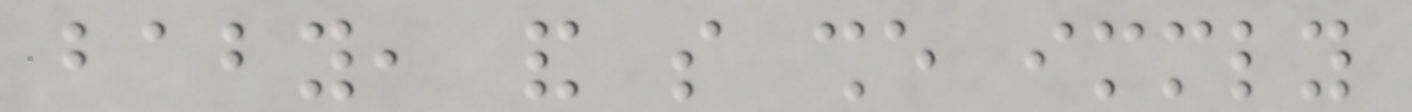baby, and so she immediately
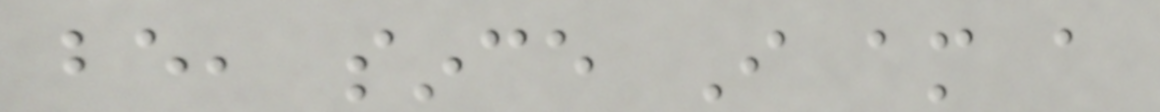be, since I am a
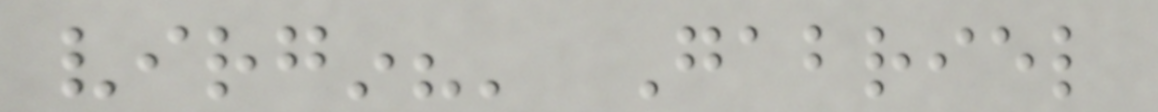virgin?' Gabriel
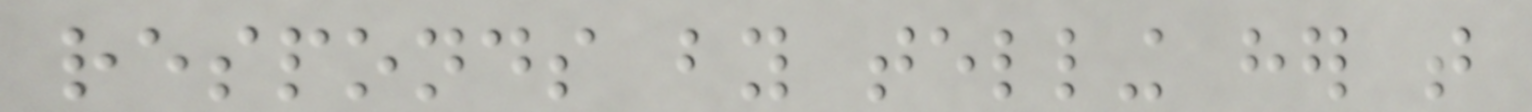responds by telling her that
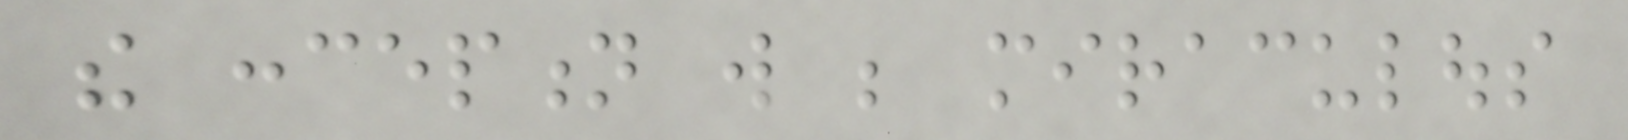the conception will be miraculous
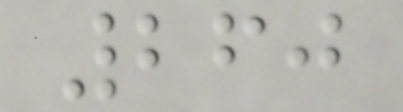260
